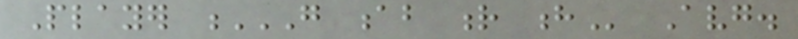Player G AB R H Avg.
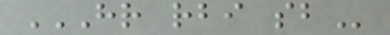HR RBI SB
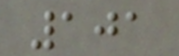101
